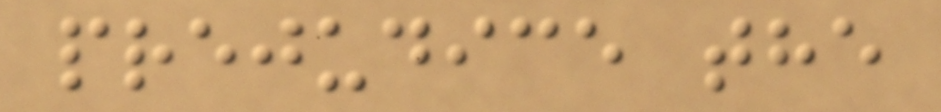prejudice the
